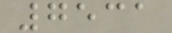7531
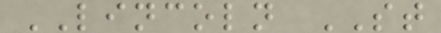LINCOLN ST
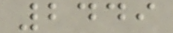2449
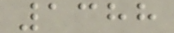1388
